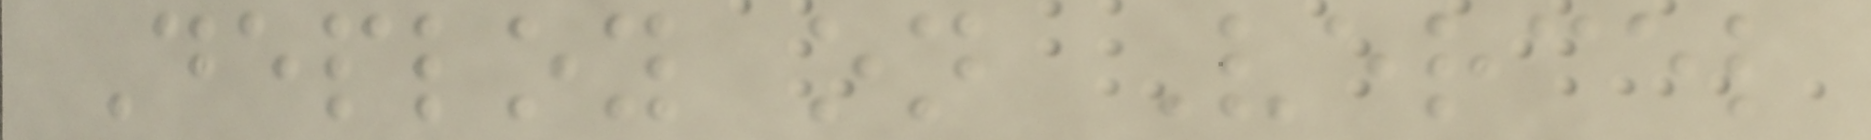Deploy on Vercel
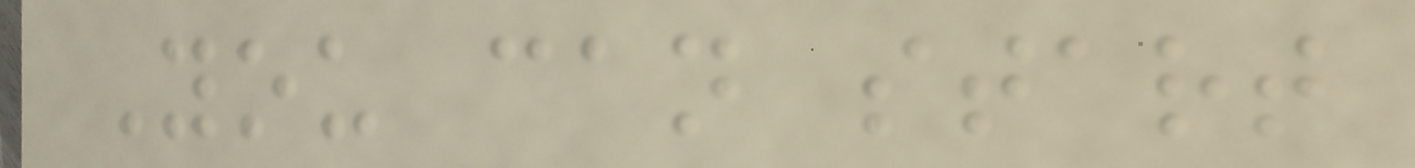You can start
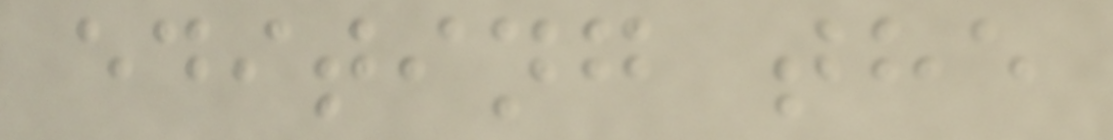editing the
